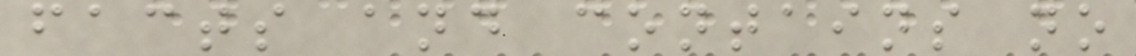facts and contains no
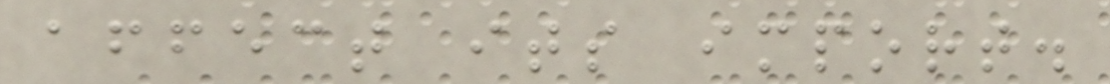affect its import.
